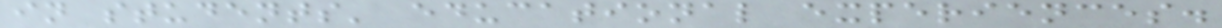in students' educational experiences.
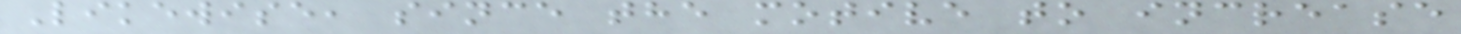Likewise, since the motive to increase
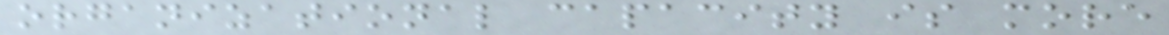organizational capacity is more
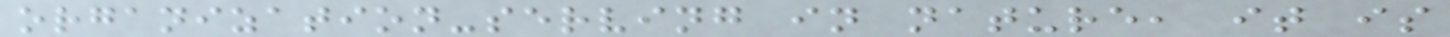organization-serving in nature, it is
